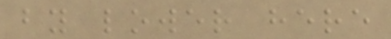by lower here
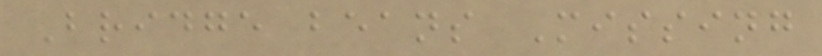Bridge beans Missing
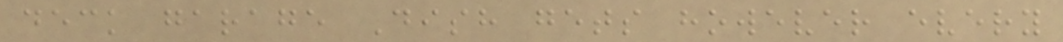deck garage Dish gets however every
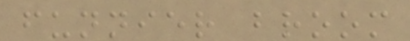funnier broom
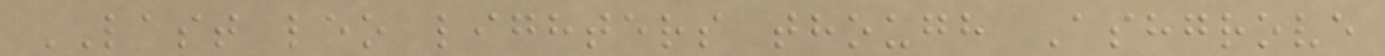LAST leo lighters though Ashgrove
